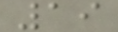19
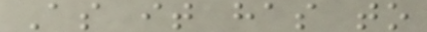As it has to
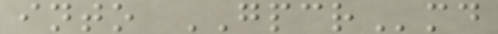into GPCRmd
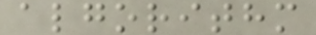algorithm
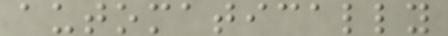automatically
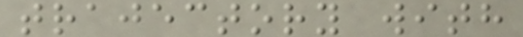trajectory with
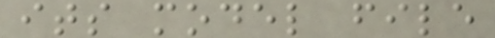its model file
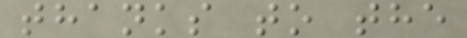thanks to the
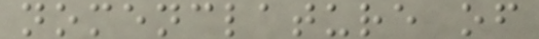nomenclature of
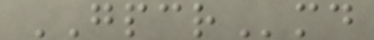GPCRmd
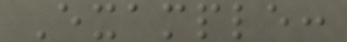Example:
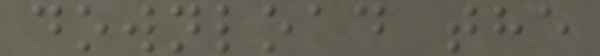download the
